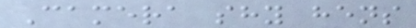Camera shy hens
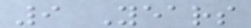9 Years
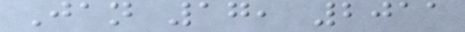Jan 17, 2011
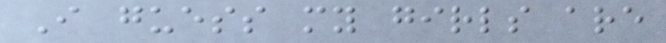I guess my girls are
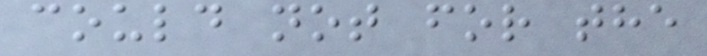could not for the
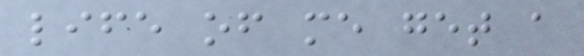life of me get a
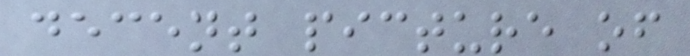decent picture of
